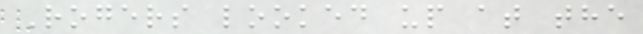Rogers looked up at the
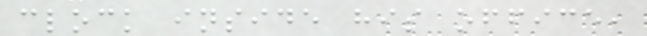clock inside his office,
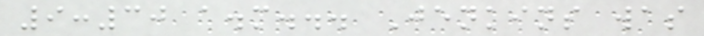9:30 a.m... Jenkins was
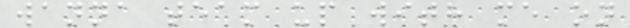wanna team up with me on
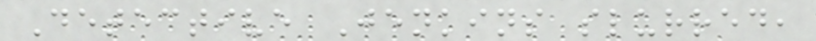Detective Jenkins slurred,
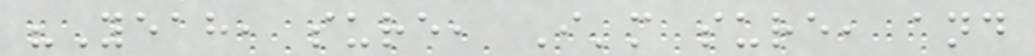"Yeah, sure, I'm sure, and
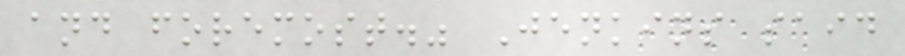and foremost." Jenkins said
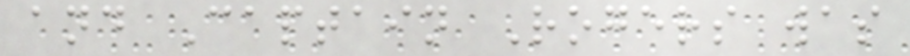and Captain Rogers was
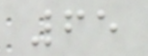65
